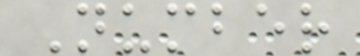Number
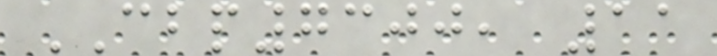CBP7300, 11
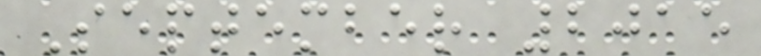September 2015
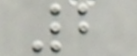2
